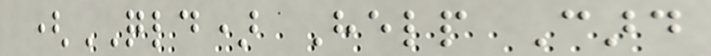(QLD) Help Card
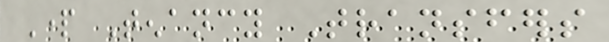Part Tenancy Transfers
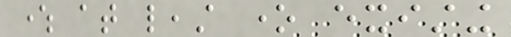where at least one existing
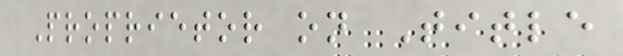Proprietor on Title
